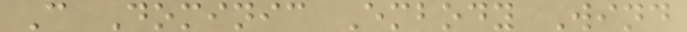C Dominic Embody Wind
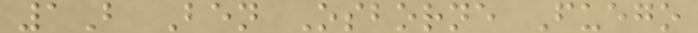1B Ben Osborne Fuego
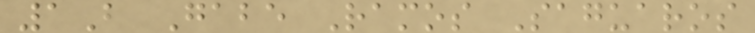1B Gabe Ramos Saguaros
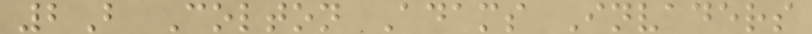2B Colton Adams Invaders
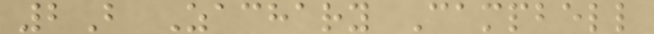2B Zachary Campbell
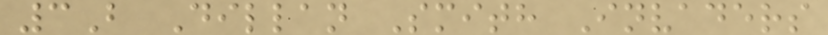3B Dillan Smith Invaders
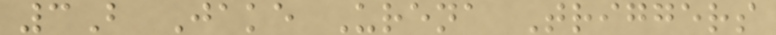3B Jake Urena Triggers
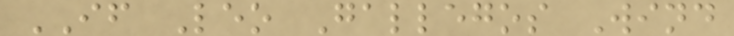IF Leo Gallegos Wind
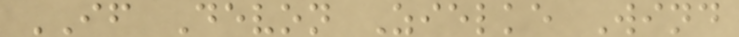IF Devon Zielke Wind
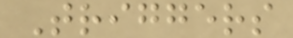Triggers
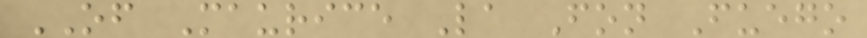OF Maurice La Fon Fuego
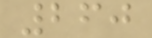260
